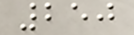250
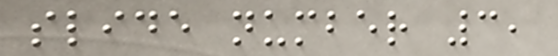slide number 3,
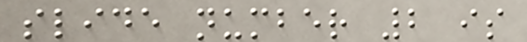slide number 2 is
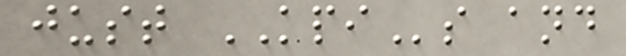just KPIs and
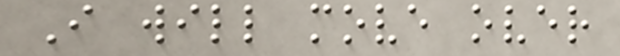I will move over
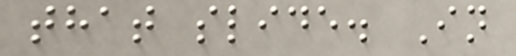that slide. In
